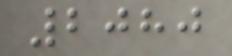2080
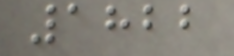1822
